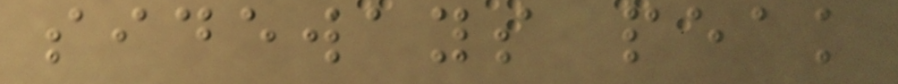sideways peak
